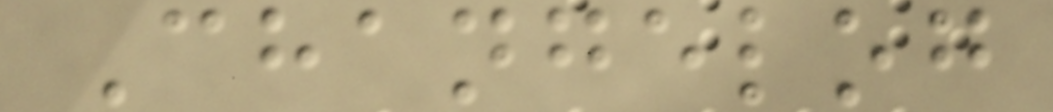Changelog
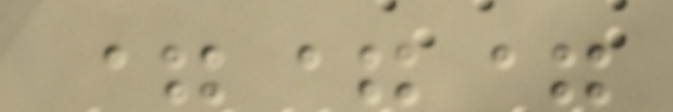===
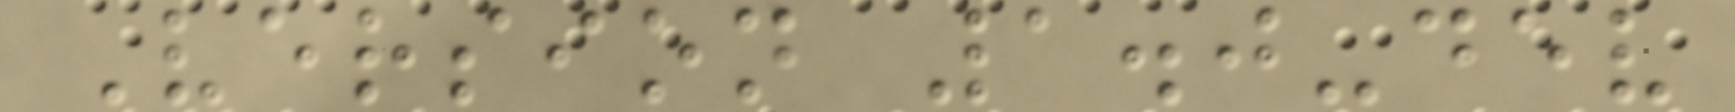Version 1.0-dev
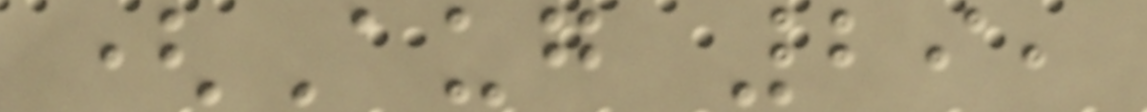(Aug 29,
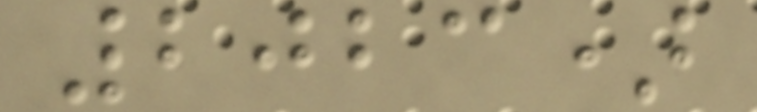2023)
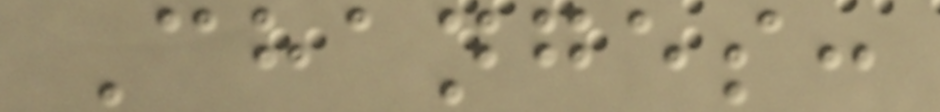Changes:
